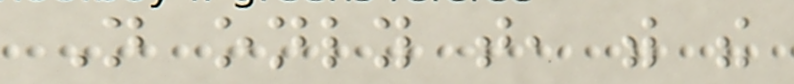Not only that, with the
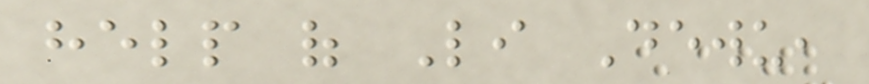help of Li Dewu,
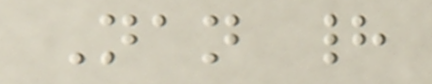Nan had
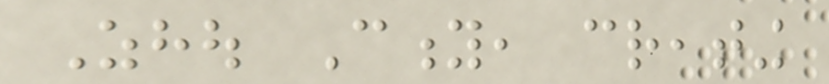Zhou City, creating
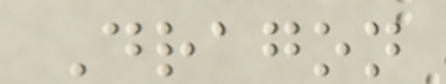Dragon
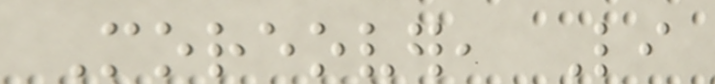Moreover, Li
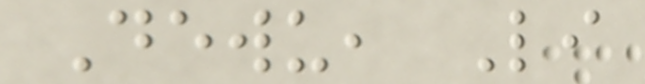Dewu, Li
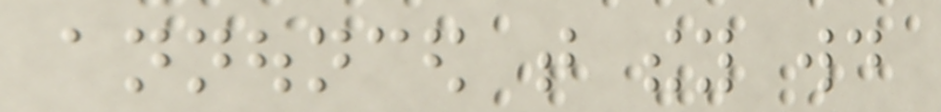announced that they would
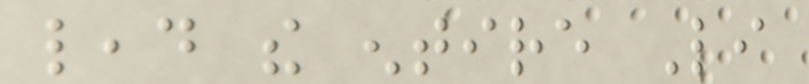lead the entire Li
